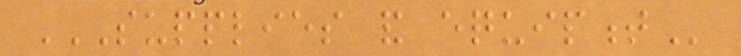SUPPLIES AND EQUIPMENT
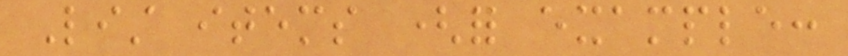List items (for example:
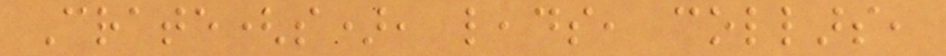Crate(s), leads, collars,
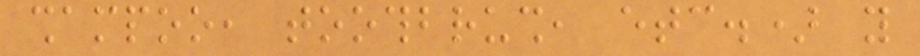shampoo, toothbrush, etc.) you
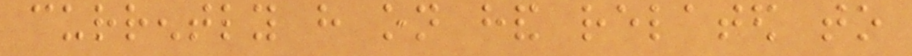currently have on hand related to
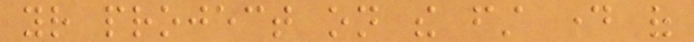your project on the first day of
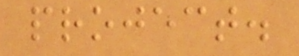project.
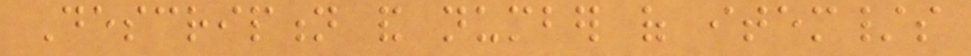Description and number of item/s
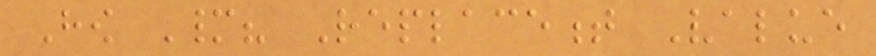How Many? Replacement Value
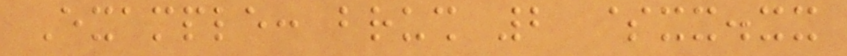Example: brush 2 $xx.xx
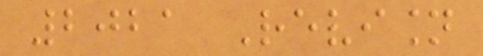2021 Revision
